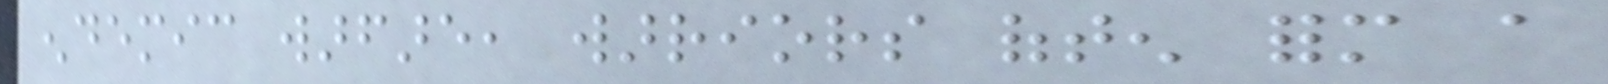endemic warfare, warriors often form a
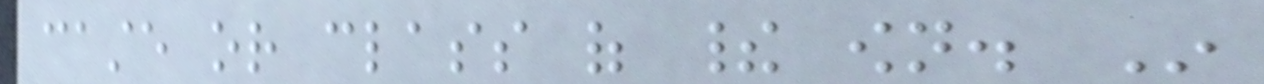caste or class of their own. In
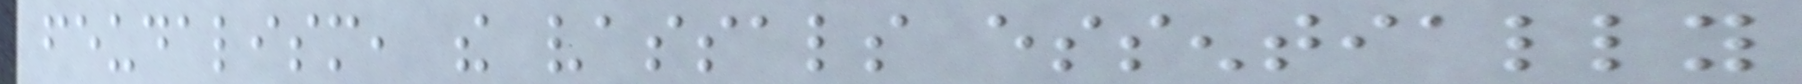feudalism, the vassals essentially
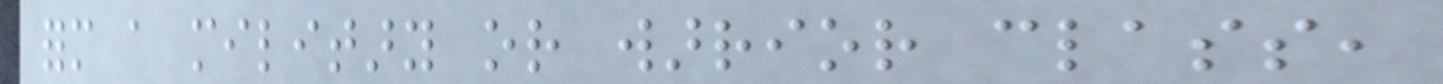form a military or warrior class,
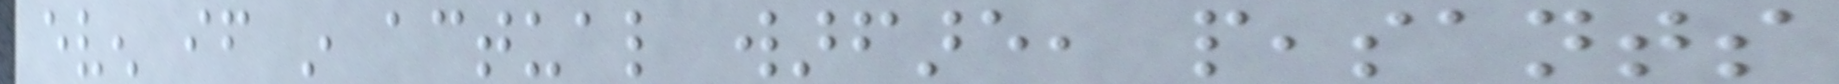even if in actual warfare, peasants
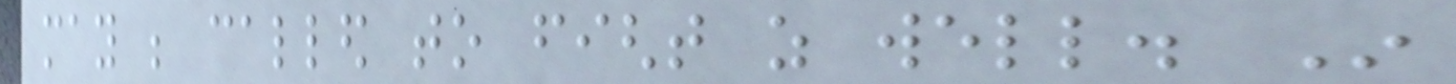may be called to fight as well. In
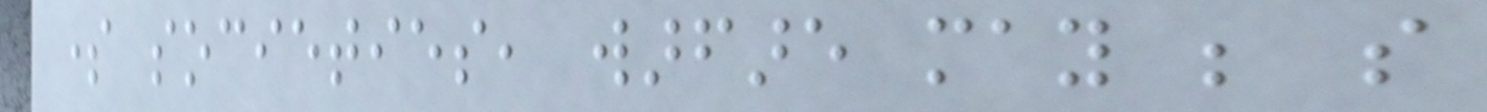some societies, warfare may be so
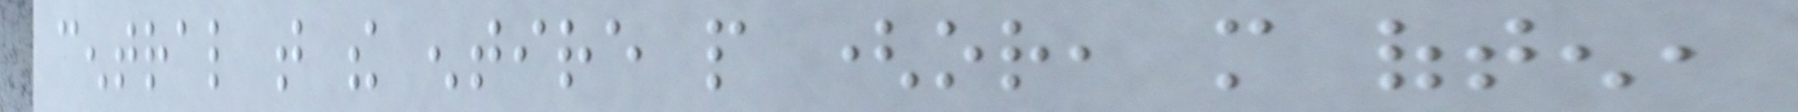central that the entire people (or, more often,
